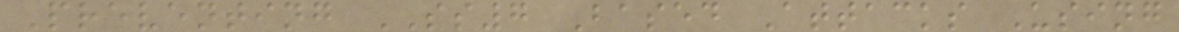Preventing SS7 Based Attacks Using
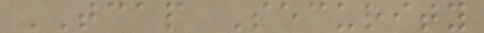TCAP Security
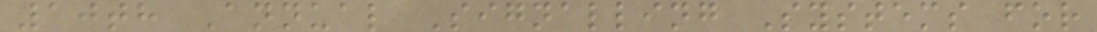10th Annual Signalling Systems for
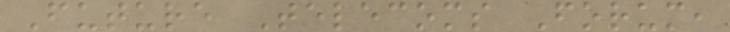Future Telecoms Forum,
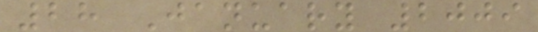28 January 2009
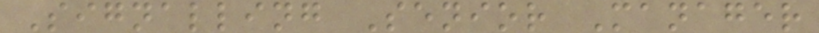Signalling Senior Manager
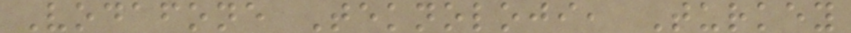Vodafone Teknoloji, Turkey
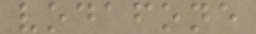vodafone
